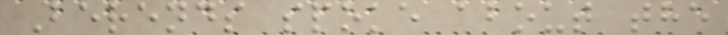Berends spoke about the
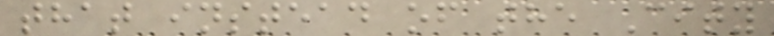that instead of the City
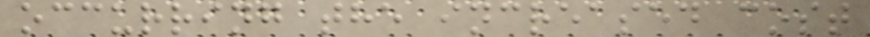occurring the increased cost
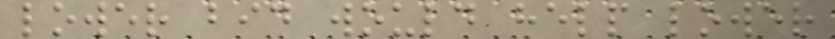lower bid would help lower
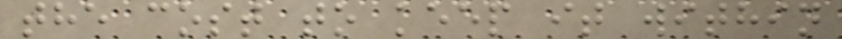the cost to keep it within
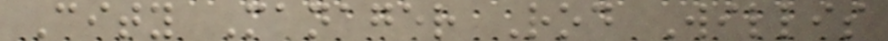City Manager Rod Willis
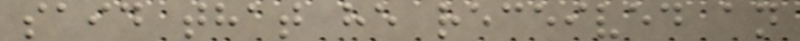said that he received an
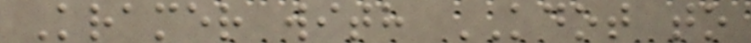Kramer with KDOT to
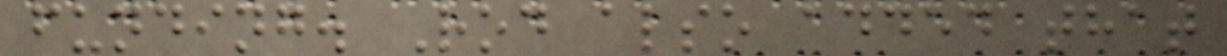funding. Rod also added that
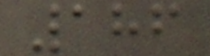186
